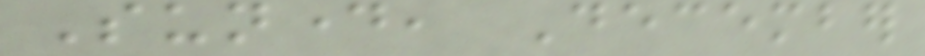Sunday, December
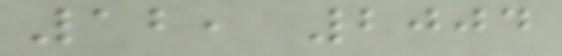12, 2004
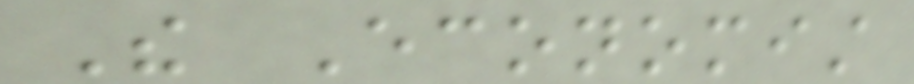The Economist
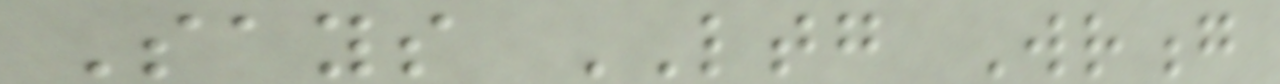Says LTG Wrong
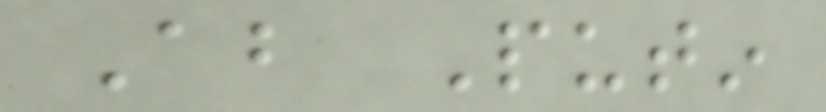About Putin
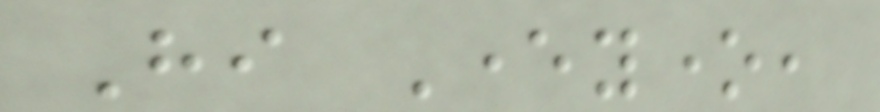Hi Everyone,
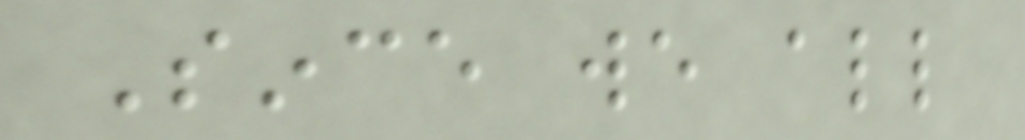Since we all
